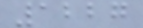1227
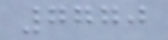7770
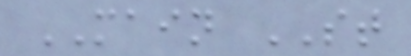MAIN ST
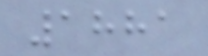1881
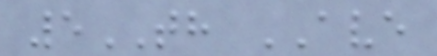5TH AVE
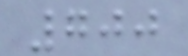700
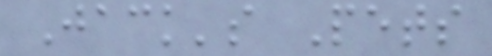Jack's Pets
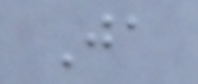Ja
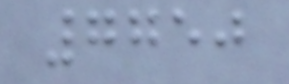7750
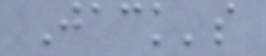Jack's
